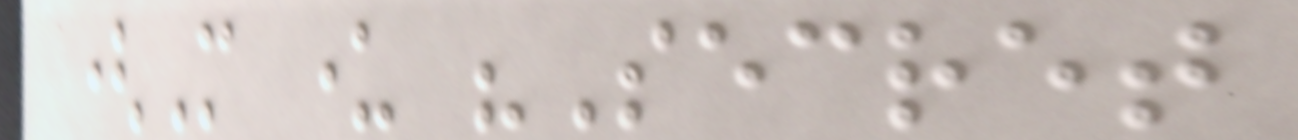(More under "Secret
